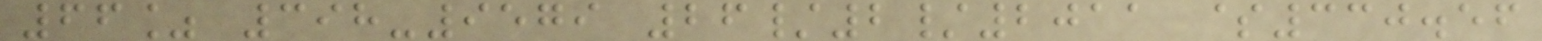66% 398-9579 26/2/2011 $330.56
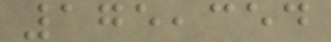175,354
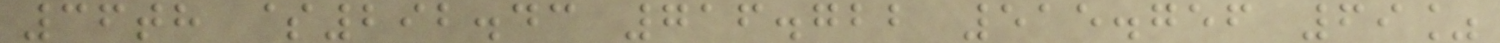36th $292.43 716.722 515.756 69%
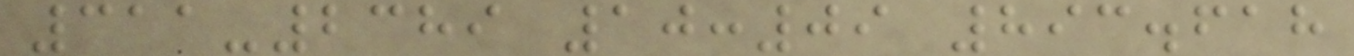311-2389 10:09 893.618
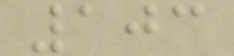103
